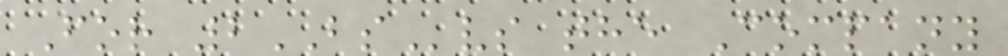For 2BSvs the Company
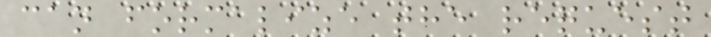can formalize the request
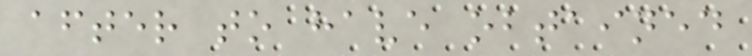after to have obtained
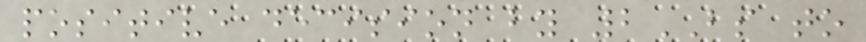positive decision by 2BS to
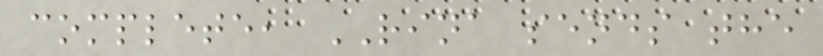complete, RINA sends the
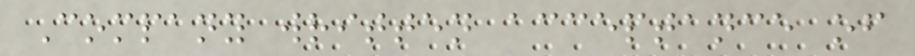Company written acceptance of
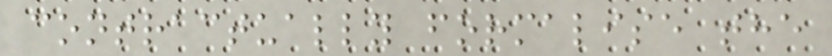contractually formalise the
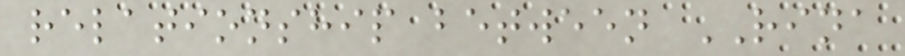relationship between RINA
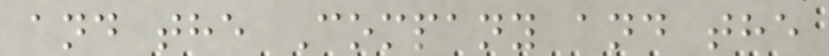and the Company and the
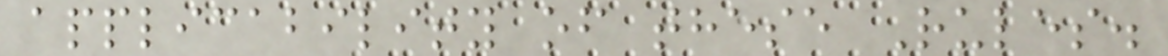applicability of these Rules.
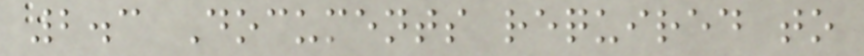2.3 Documents required to
